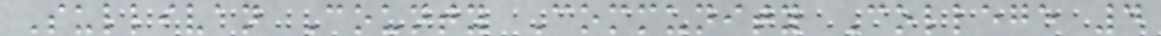Sullivan County Community College 4
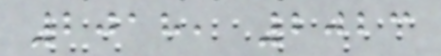2018, 2023
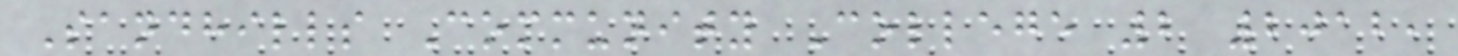Sandhills Community College 2 2012,
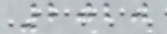2020
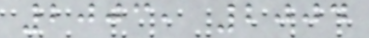2003, 2004
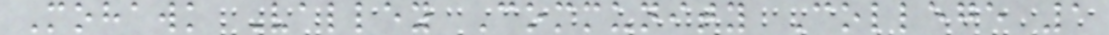Mohawk Valley Community College 1
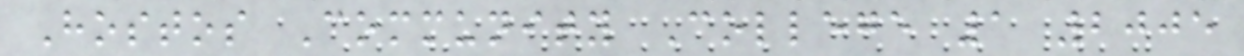Hostos Community College 1 2005
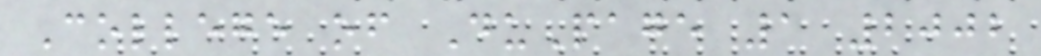College of DuPage 1 2002
